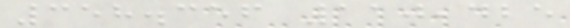358.356 110,425
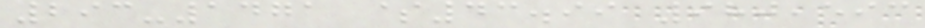293-1471 $43.99 980,593
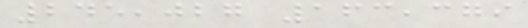245,027 163,379
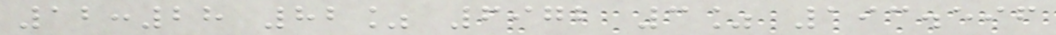12:28 82% 6972 3% 193.596
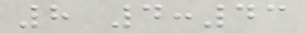8 4:43
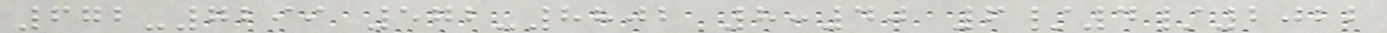672-7299 572-8802 8:40 6/4/2022
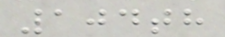104th
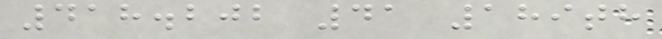418.202 41 189th
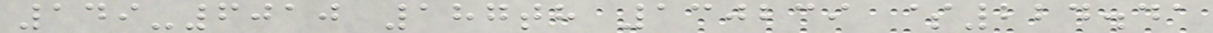149-6010 187th 130239 $224.41
